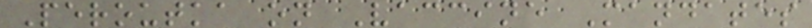Peroutka on Vaccine Mandates
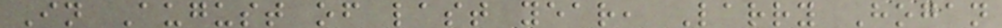In August of last year, Larry Hogan
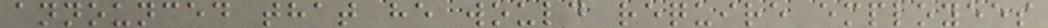announced that he would require employees
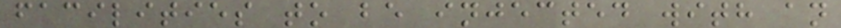facilities to be injected with an
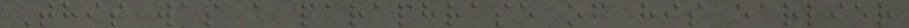This was a paraphrase of his earlier
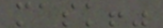mask!"
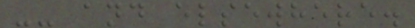-- and elsewhere.
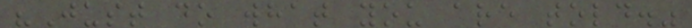"Just do what you are told."
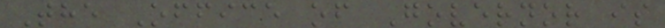The Office of Governor is
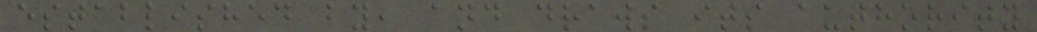established by, and draws its authority
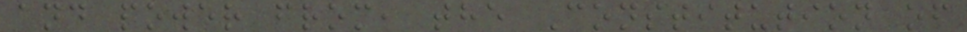and power from, the Constitution of
